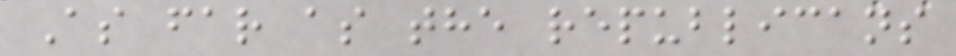As far as the republicans
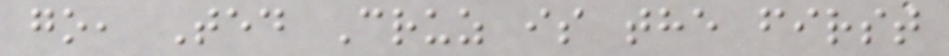go, Ted Cruz is the first
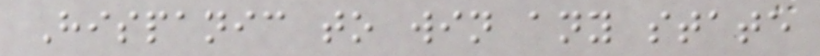Hispanic to win any state
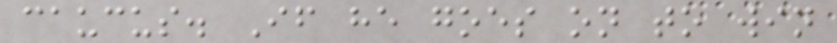caucus. If he goes on to win
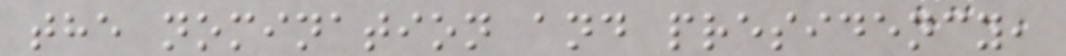the nomination and presidency,
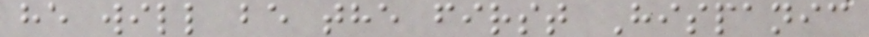he will be the first Hispanic
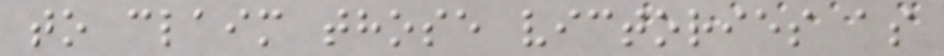to claim those victories as
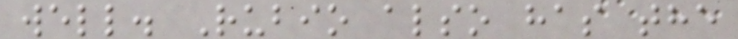well. Rubio also has the
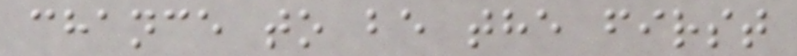chance to be the first
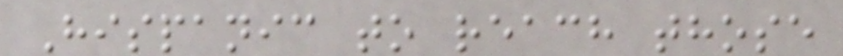Hispanic to reach those
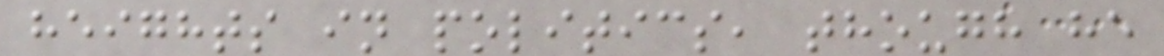heights in politics, though he
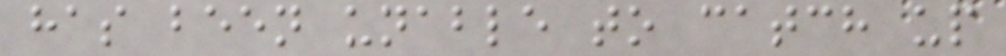has been unable to catch up
